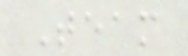Team
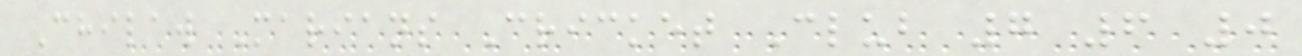Chilaw Marians Cricket Club 7 6 0
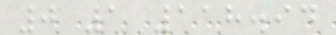0 1 118.94
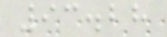93.28
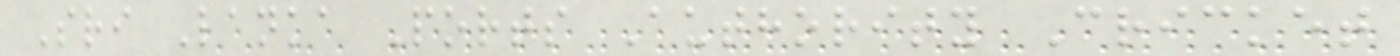Sri Lanka Ports Authority Cricket
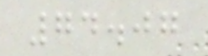74.07
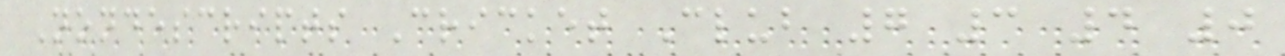Nondescripts Cricket Club 7 3 4 0
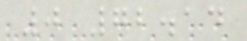0 72.14
